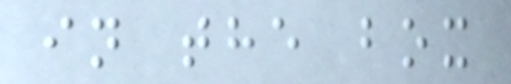in the box
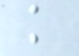k
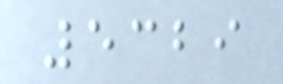5329
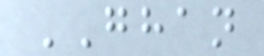GHAN
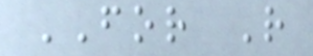FOR R
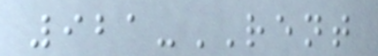921-RENT
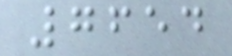7654
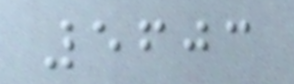5603
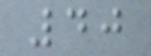40
